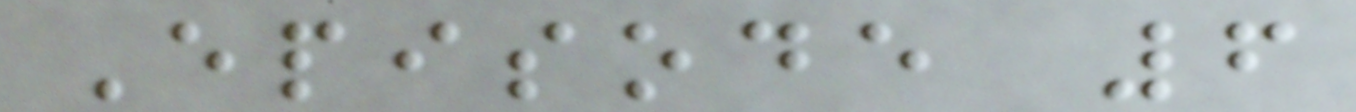Episode 6
